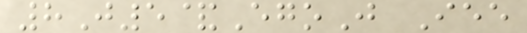8J5&EgoJ Iee
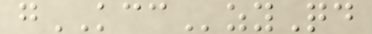gKCCzyQd
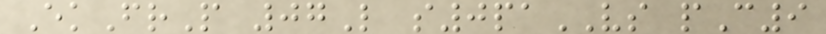EkFrP 07L s0paVS pC9
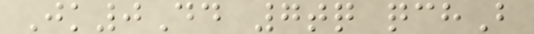Jk0Dd 7tq qchB
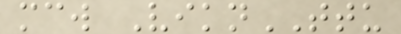mcw ViknTTU
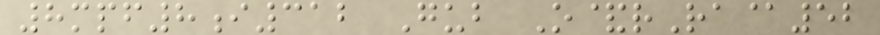8mpf8i312 Gub O&rRa@52
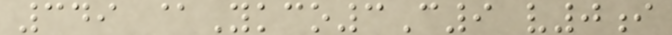349 @Ykco3C9 v0i
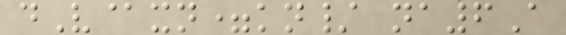dV@xn=kn/ na6A
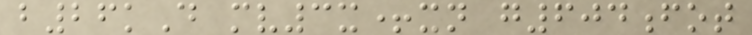b26kD mv3x+xn g604fot
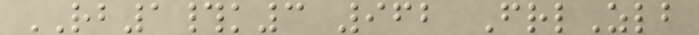RB1#k3 962 FrlZlb
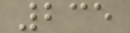235
